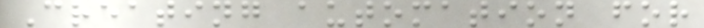Creating automation for
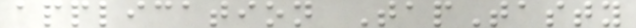application TapTasty
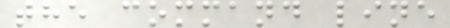the command line
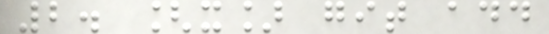2. [x] git add
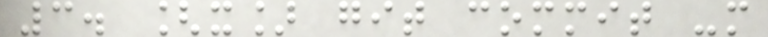3. [x] git commit -m
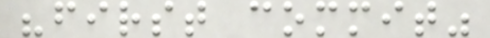"first commit"
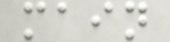main
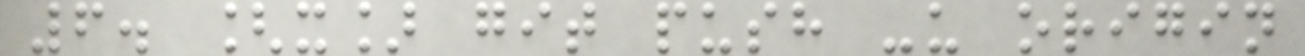6. [x] git push -u origin
